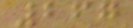267
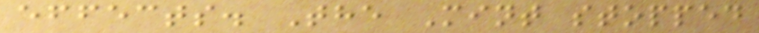effects. The Mint stopped
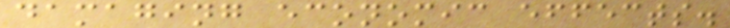damaging economic effects.
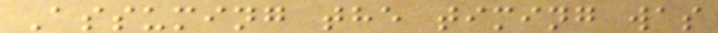Assuming the timing was
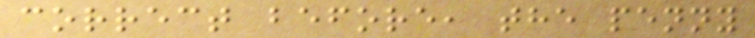correct before, the penny
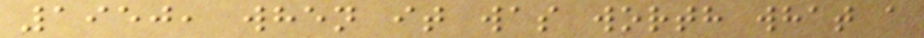1950, when it was worth what a
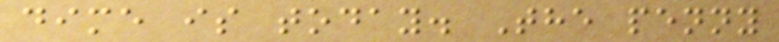dime is today. The penny
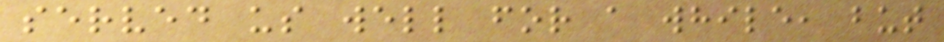served us well for a while, but
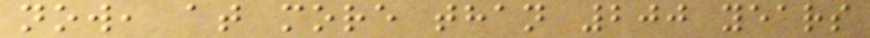now, at more than 200 years
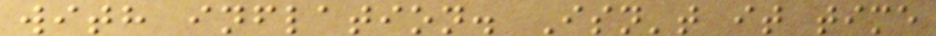with inflation. Isn't it time
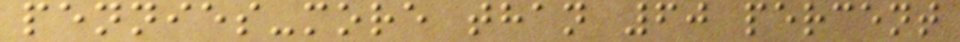pennies-more than 60 percent
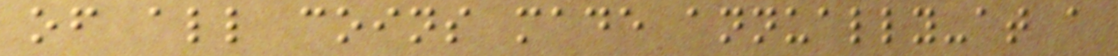of all coins made annually-at a
